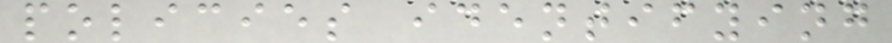policies identifying
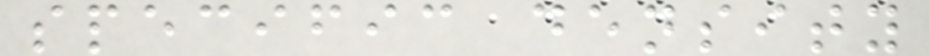specific density
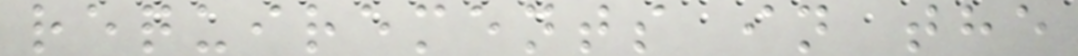requirements in the
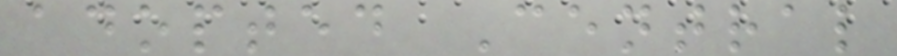adopted Central
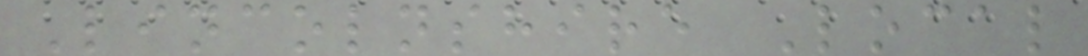Lincolnshire Local
